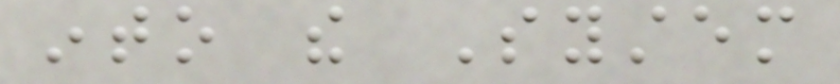into the System
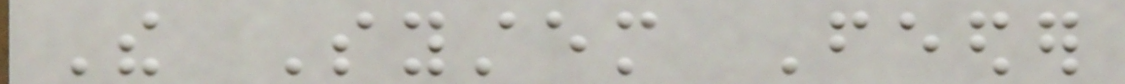The System Feeder
